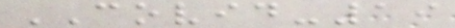COVID-19
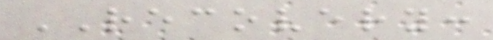RECOVERY:
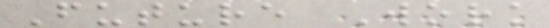Future Work
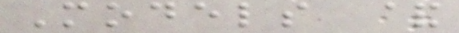Models &
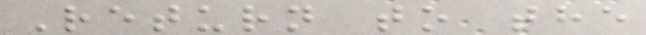Return to the
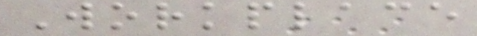Workplace
